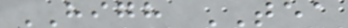HIGH TEA
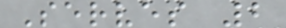Serves 2
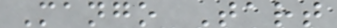Mango Tart
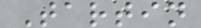Tartin
